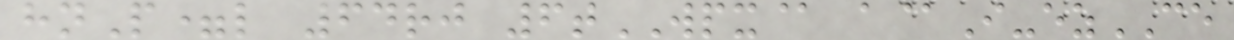hnP=l 64rj 6tWPX@ a@I-ezCE
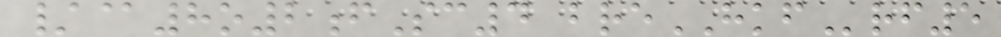/@8o2fSc4 breHKFrf5
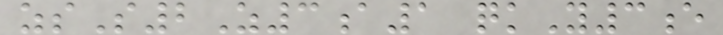zsS2Z3a1 qkY3e
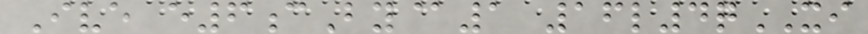Ive e6cBy@1 16l4qXI
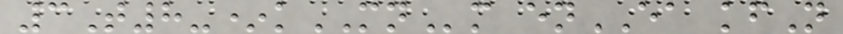3T8-*kMNm enEA kfN
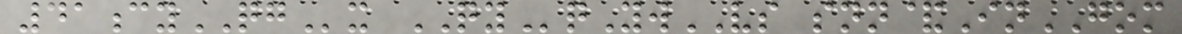41cyQGx QYqYwVS snn&InGOM
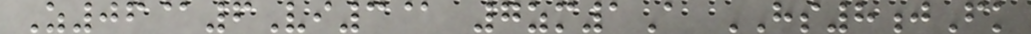Z06@6Vi3@ 7zm1A HS8jFk
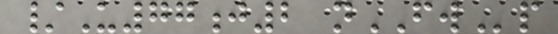/U77j2 nFWp
